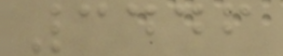3446
